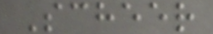Scheer
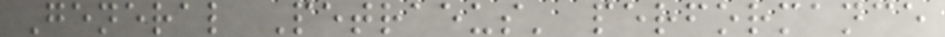General Petraeus' performance
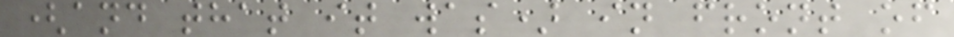(and that it was) in front of
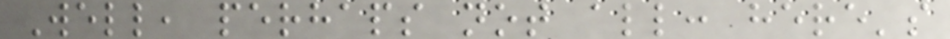Well, perhaps not all: here's
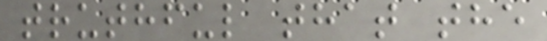truthful that the
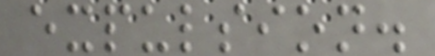expulsion.
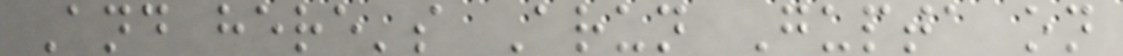And here's Arun Gupta on
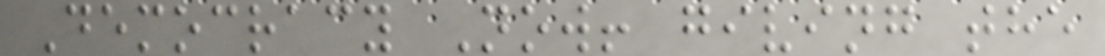Democracy Now! giving the
